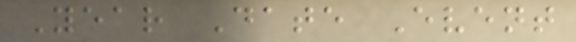Year Date Event
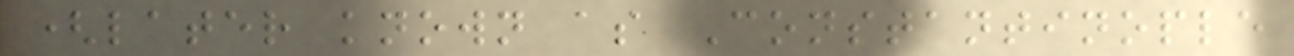(later known as Constantinople
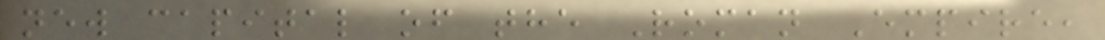new capital of the Roman Empire,
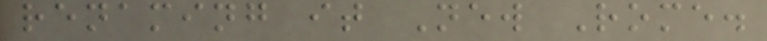renaming it New Rome.
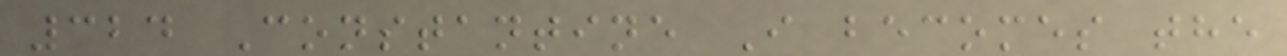324 Constantine I becomes the
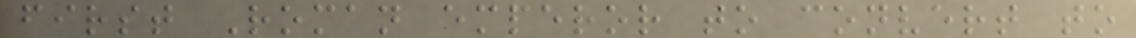first Roman emperor to convert to
